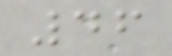46
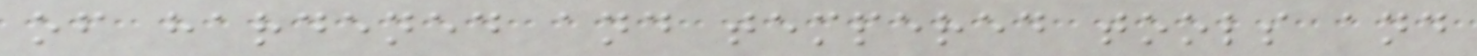of hardened and tempered tools and
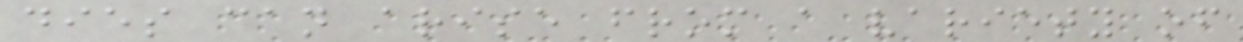dies can arise from a variety of
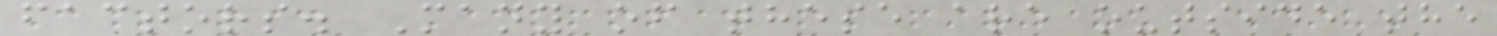factors. Many of these are outside the
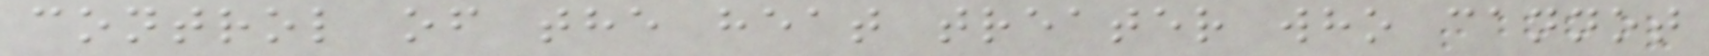control of the heat treater who cannot
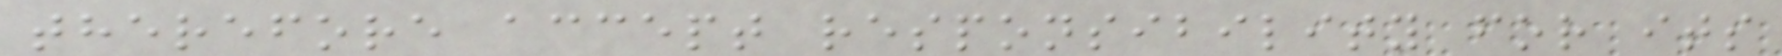therefore accept responsibility for its
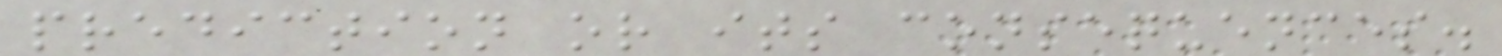prediction or its consequences.
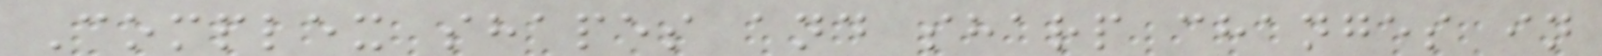Complex shapes and sharp changes in
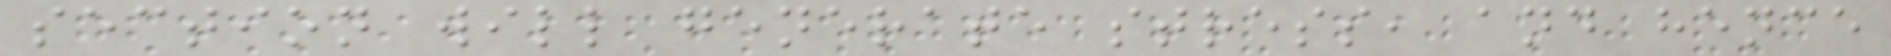section will generate stress, and hence
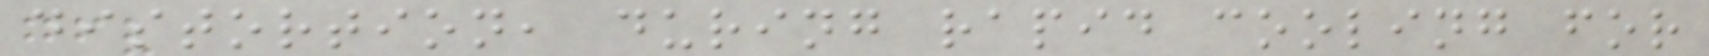distortion, during rapid cooling for
